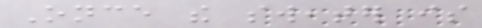Once the sweater is
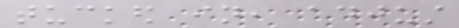tucked in, adjust
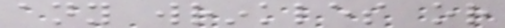any wrinkles or
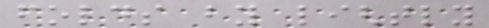folds by lightly
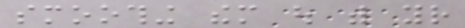smoothing them out with your
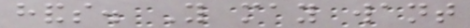hands. You may want
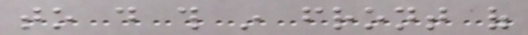to do this in front of
